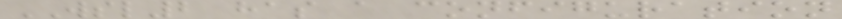WSL2 has a configuration
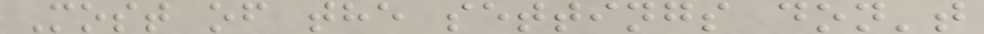Most of the settings don't
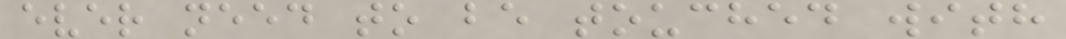ever need to be touched with
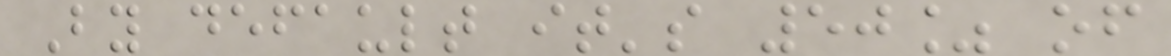By default it's 50% of
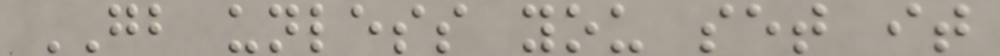GB unless you set it
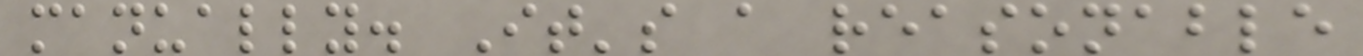manually. It's a reasonable
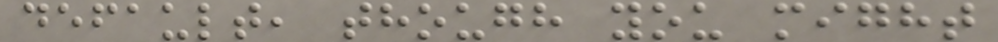default, though you might
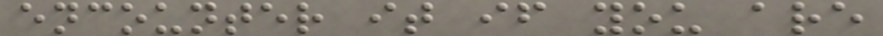encounter it if you are
